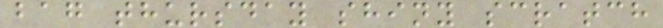bag thursday shiny scratch
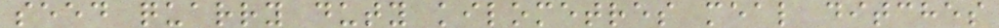seed quarry duty kilometres meal ditches
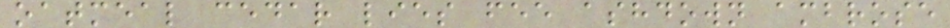oatmeal cedar lies fee ashdown ambrose
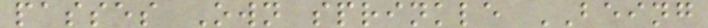passes Own sprinkle BEING
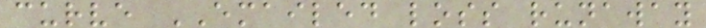curve EMAILED loss runaway
